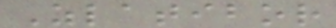Zlatibor
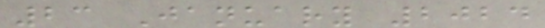23 January 2024
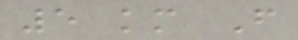5 km F
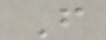F
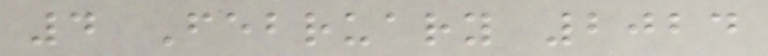4 February 2024
